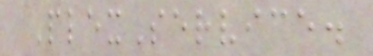PlexService.
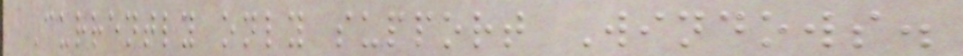Currently only support Windows.
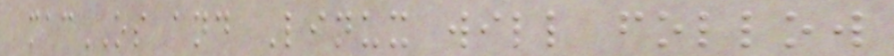macOS and Linux will follow
